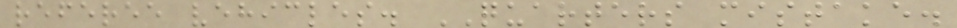referee vehicles. QUARTERS mistake.
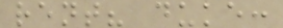rent? duke:
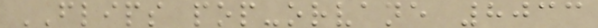FLIPS pop-orvane 8033
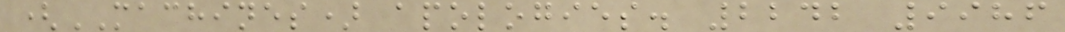(MACHINES) apologies. 2242 9986
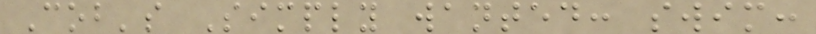Cob's Simply wanted: swim:
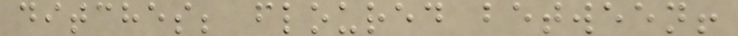ditches; floured between!
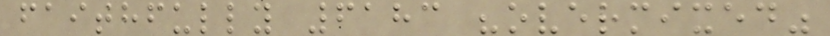faithfully 6183 "overmixed"
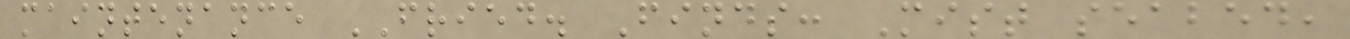maintenance FRIED. Finds: Mist seabed,
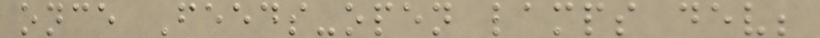once Feeds-open lamps dev;
